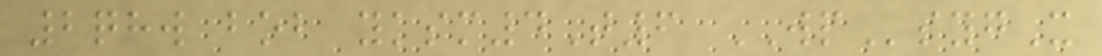2qhw bob yksm4T6 WPsygX
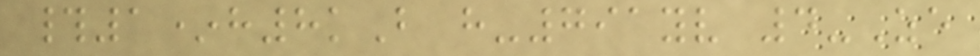#1*h8kB h-791yv 4-Ze
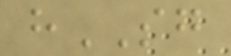hSG
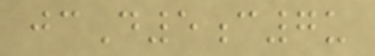jcD5c7u
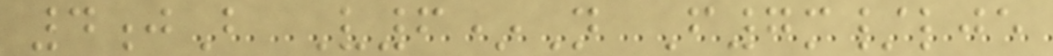4jB V6*N F7m/lje
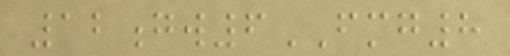12gw6FMG8
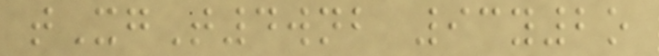tXgT4wnb 93y2o
